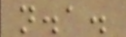n.a.
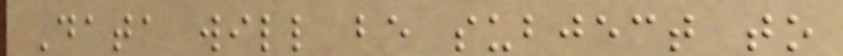Data will be subject to
